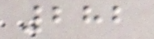282
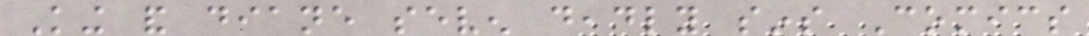King and diane seven deadly sins Comics
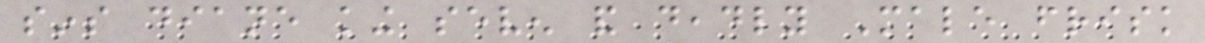sins diane king seven and deadly Male frisk
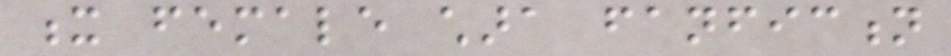x female chara fanfiction
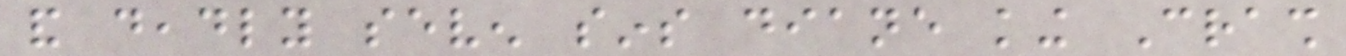and deadly seven sins diane king Crash
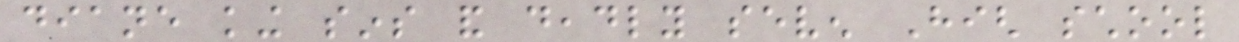diane king sins and deadly seven High school
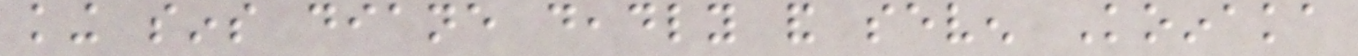king sins diane deadly and seven Koinaka
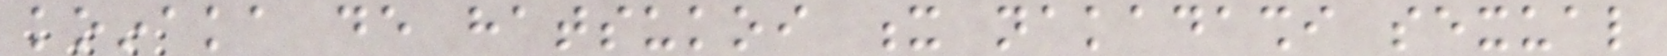koinaka de hatsukoi x nakadashi sexual
